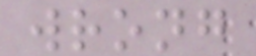wrong
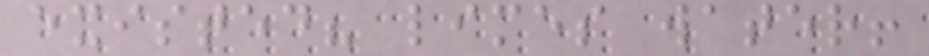existed? limes water!
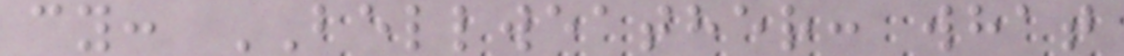cy: BELLWEATHER: what
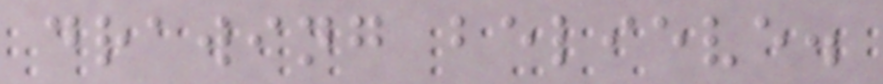drawing believe.
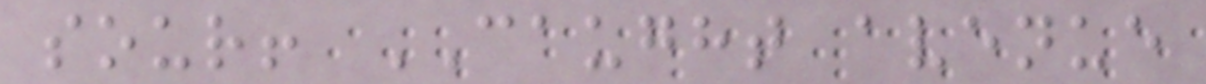sour! CAUGHT avenue
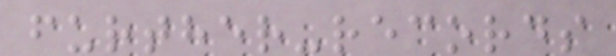further-records
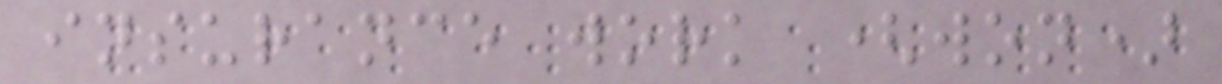insurance work (won)
